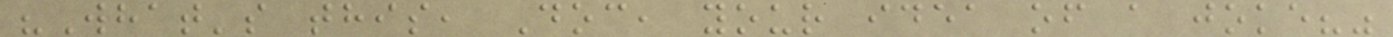"What's this, Doc, your idea of a joke?"
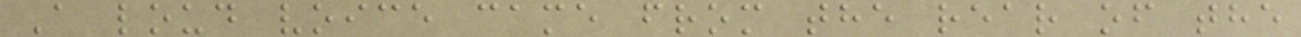A loud voice came from the rear of the
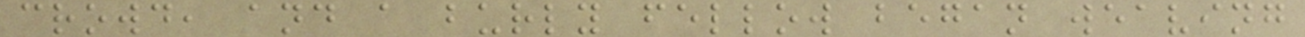crowd, and a burly fellow began weaving
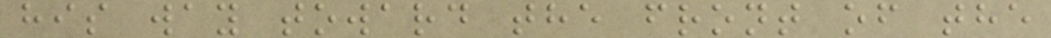his way toward the front of the
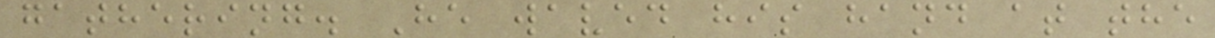gathering. He waved his hand at the
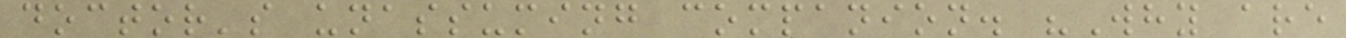doctor's unassuming companion. "Why are
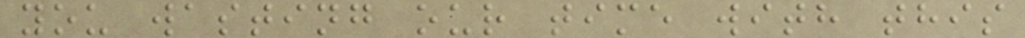you wasting our time with this
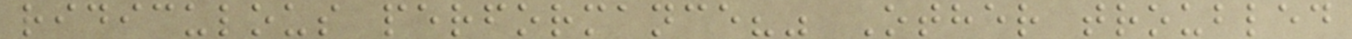ridiculous performance?" Other troubled
